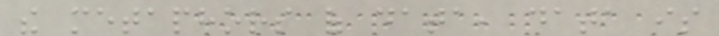the metaphors of data, data is
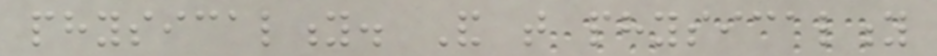physicality. And that physicality
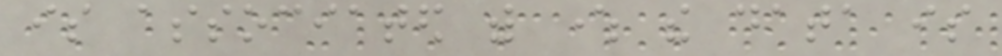is associated with where the data is
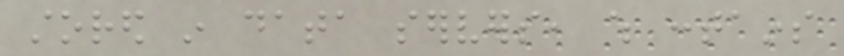stored in data servers, which contains
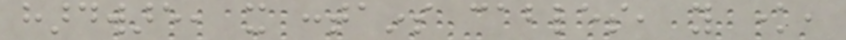hardware, it contains cables, you know,
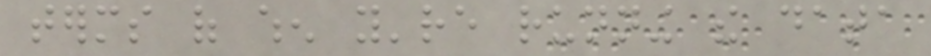terms of when you're running the data
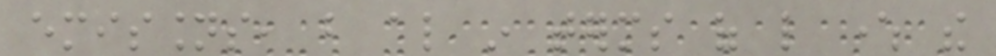emissions, but also in terms of like where the
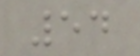54
